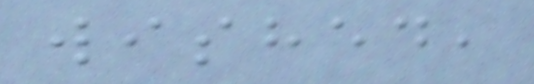wished,
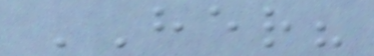HER?
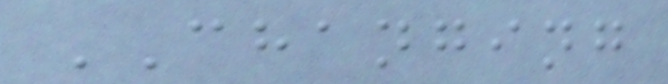CHANGING
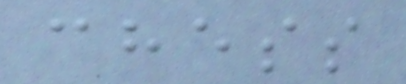chess
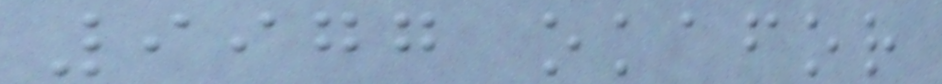9977 okafor
